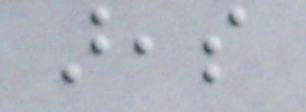areas
